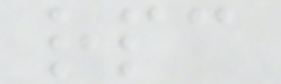rpc
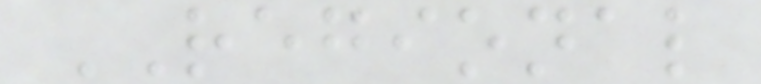REGIONAL
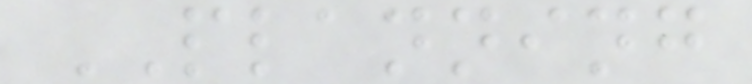PLANNING
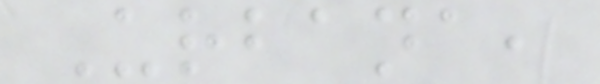Urbana,
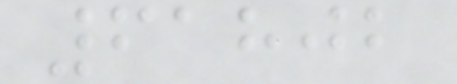61802
